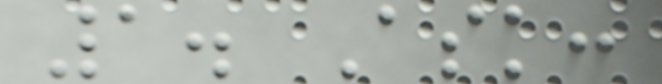1. Ask:
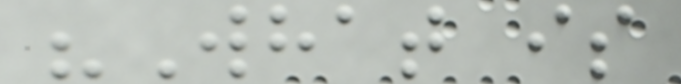"What is
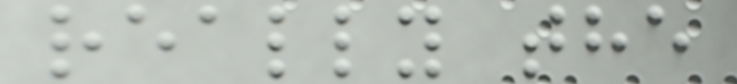really the
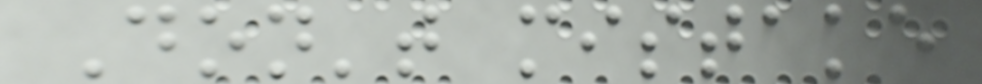Don't mistake
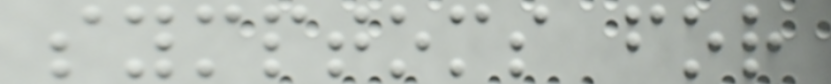symptoms for
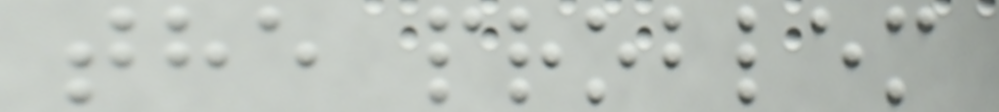the problem
